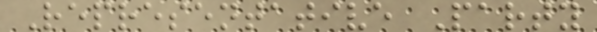Representative Party
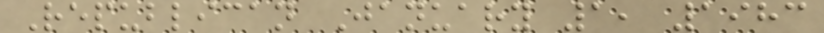Republican January 1, 1983
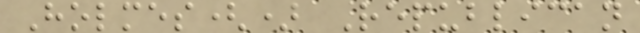Holmes() Republican
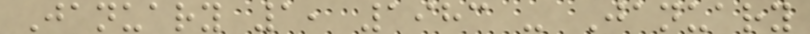January 1, 1983 - January
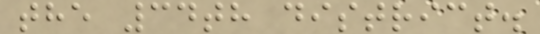the 34th district.
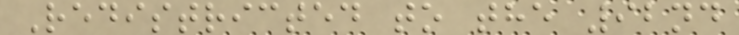Redistricted to the 92nd
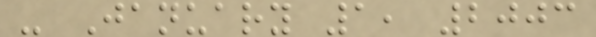- January 1, 2003
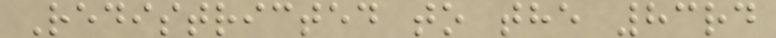Redistricted to the 83rd
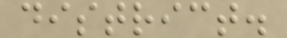district.
